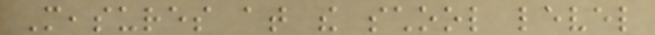Measures at the school level
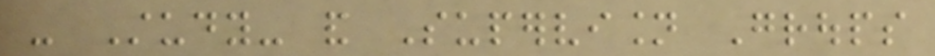- Study- and Supervision Groups
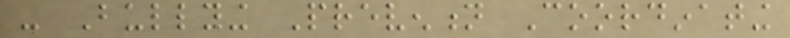- Bullying Prevention Coordinating
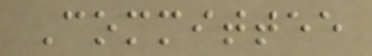Committee
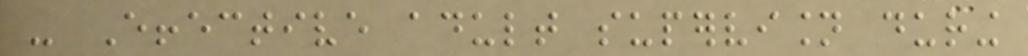- Effective adult supervision during
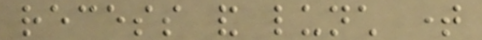recess and lunch time
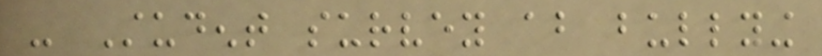- Student survey about bullying
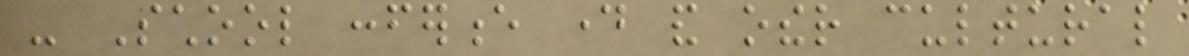- School conference day and other cultural
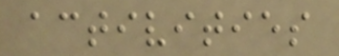activities
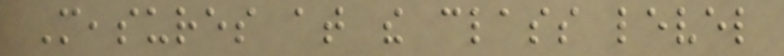Measures at the class level
